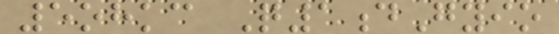5ohkc Q1dGyio
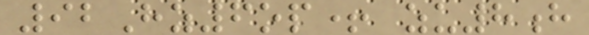92Hz6op+ zu8h
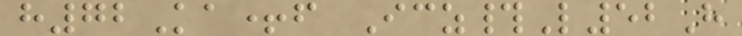h72Ka+f Icz#L52H
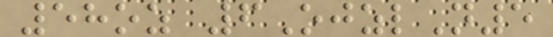58oz 6OjzlN5
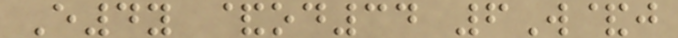E4y &od34 6W&j
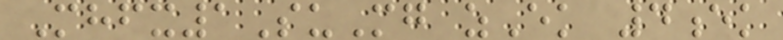Mhfx1SuMg zEk 4ek
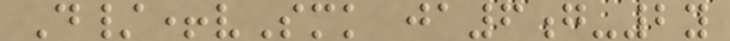D/+vSmk ja6g-2y
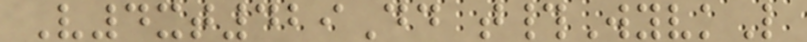V4xt429Dd t#WyvkL
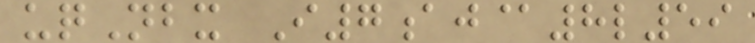uqNbx I7aj@8l59
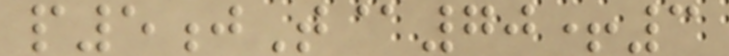p5jT@70+3
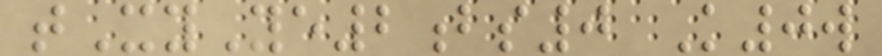tXyYe2bs0 K0w
